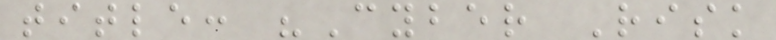title: "Cyber Risk
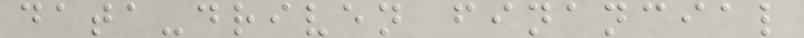data-driven financial
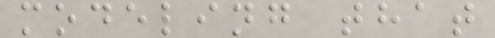modeling that
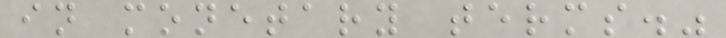in monetary terms."
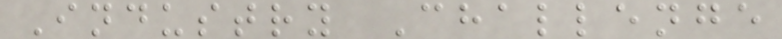Industry Challenge
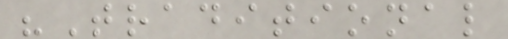"Traditional
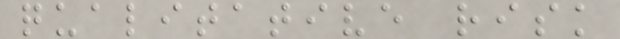qualitative risk
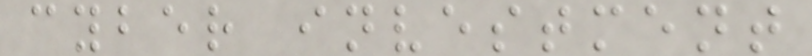cyber investment
